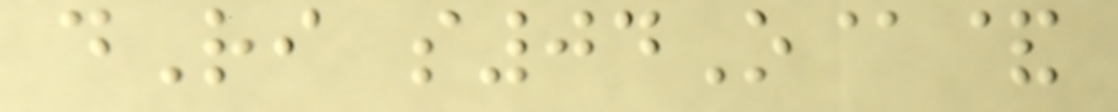dRi s04O@&
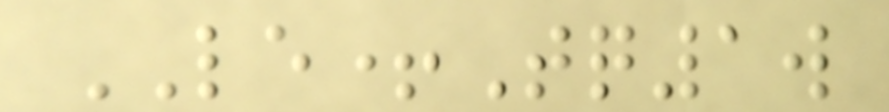LE+Tq1w
